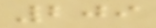209
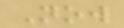Now
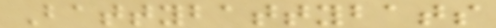Battybattybats
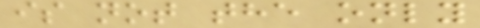is not the only
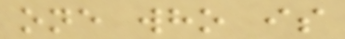one who is
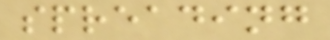spreading
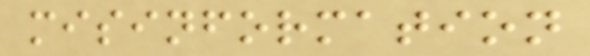misinformation
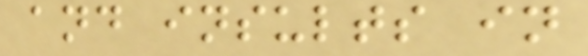and insults in
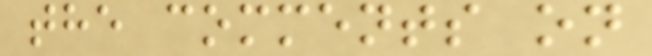the comments on
